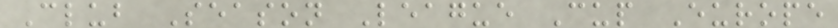Club Season League Cup Europe
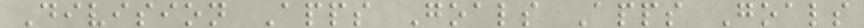Division Apps Goals Apps Goals
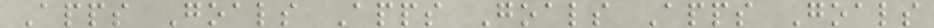Apps Goals Apps Goals Apps Goals
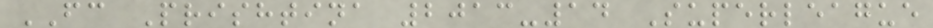FC Prishtina 2013-14 Superleague
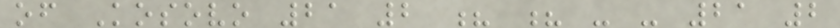of Kosovo 21 2 ? ? - - 21 2
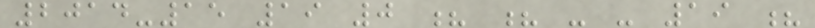2014-15 19 0 ? ? - - 19 ?
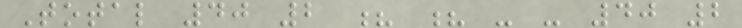Total 40 2 ? ? - - 40 2
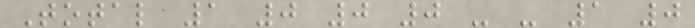Total 1 0 0 0 - - 1 0
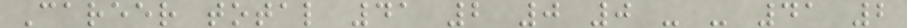Career total 41 2 0 0 - - 41 2
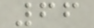66
